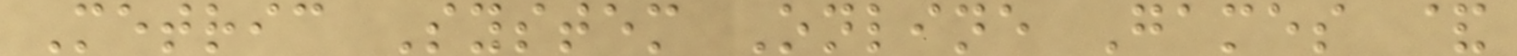Metric System Online Games &
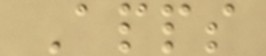Apps
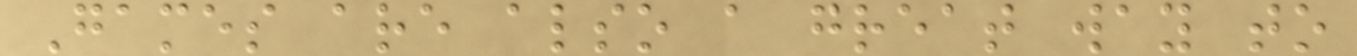Games are also a great way to
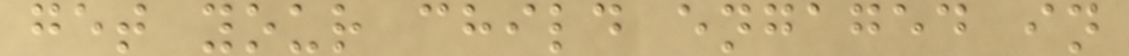get your child engaged in
